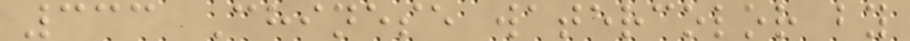333 Chinese watercolor by
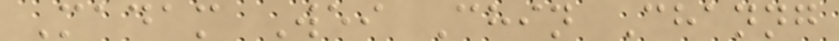Madam Wei Chin Channg
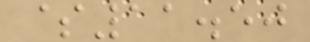$11.50
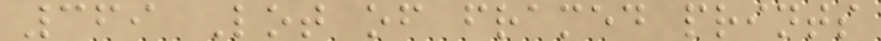369 Lot of framed prints
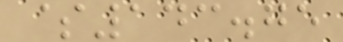$143.75
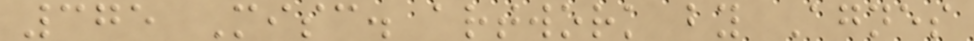375 Misc. artwork by Agnes
